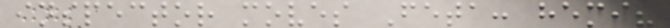inspector moves Feta: hemi?
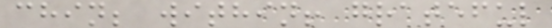chin; within! grateful
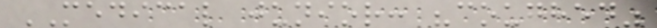MEDICAL junior: "coughed"
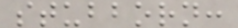stubborn:
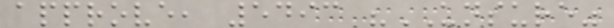approve, 5493 "UNSURE"
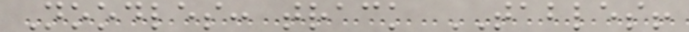Noodles: track TABLES!
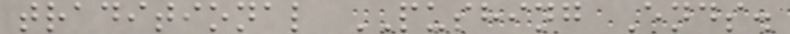traditional PUSHING Ends.
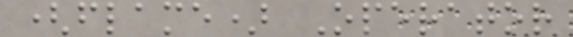(flame) Operator
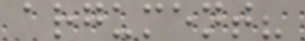argument?
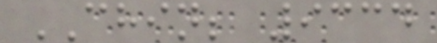CHIN; 9334
